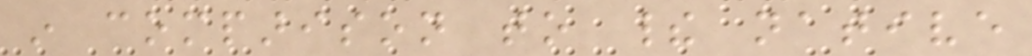in comparison to their native
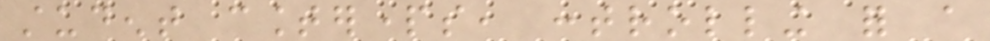student counterparts, controlling for a
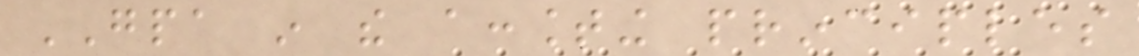GPA in the accounting principles
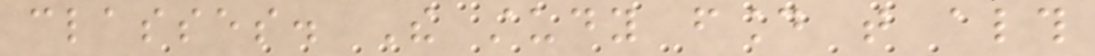classes. The study found that although
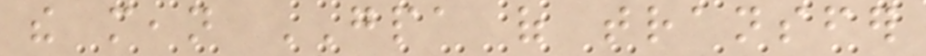the mean GPA of transfer
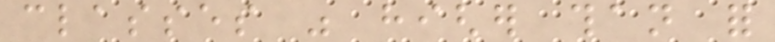classes was higher than for
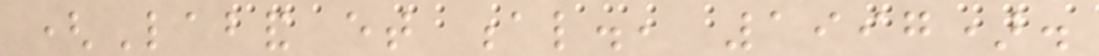(Laband et al., 1997).
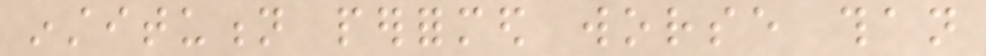institution performed worse than
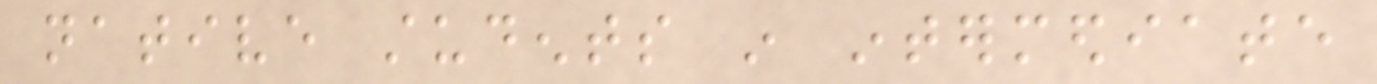native students in intermediate
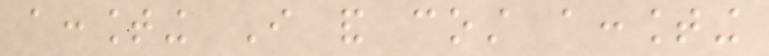accounting I and cost accounting
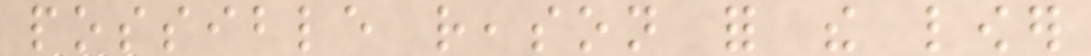possible reason for the lower
